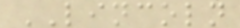LINCOLN
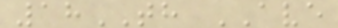18TH AVE
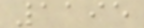1195
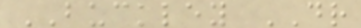BUCKLEY DR
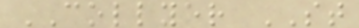COLLYER ST
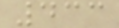433
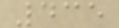435
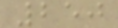250
